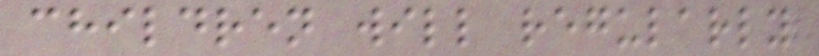children will regularly
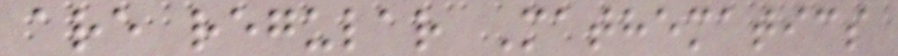are regular Mathematics
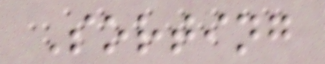Sorting
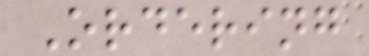Ordering
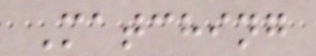Matching
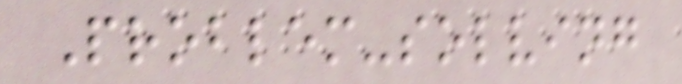Problem-solving
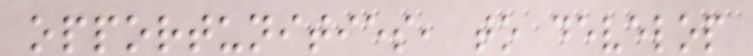opportunities, to develop
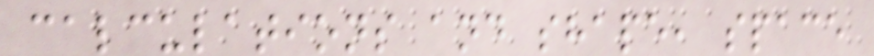calculations and shape, space
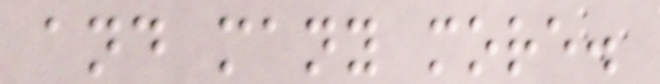and many more.
